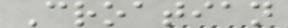Croatian
